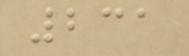231
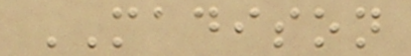MADISON
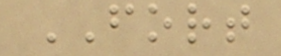FORT
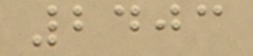2403
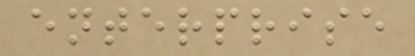enterprise
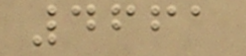4661
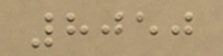8050
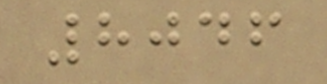8046
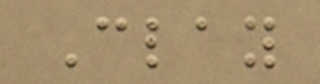Clay
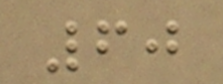60
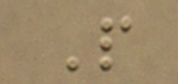P
